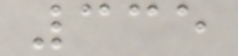335
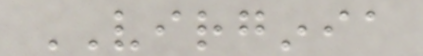VIRGINIA
